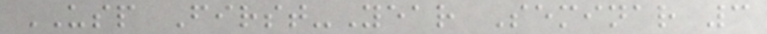USP First-Year Seminar 3
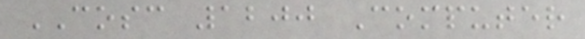COSC 1200 Computer
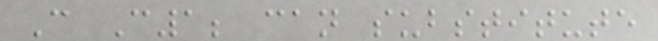C C1; can substitute
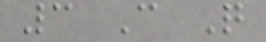3 C Q
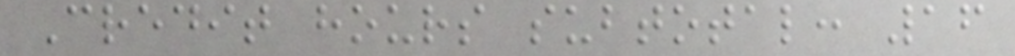Credit hours subtotal: 16
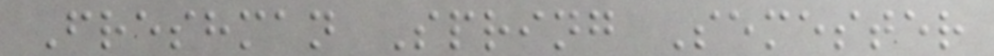Freshman Spring Semester
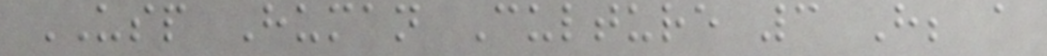USP Human Culture 3 H; a
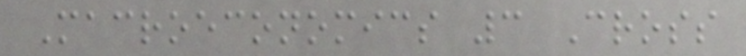Macroeconomics 3 Cross
